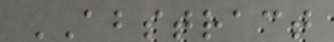ABSTRACT
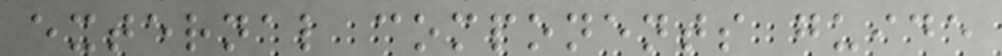external components guide
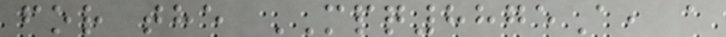for the MPQ8875A, a
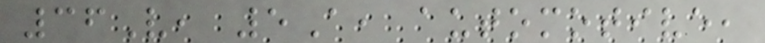36V, 5A, automotive,
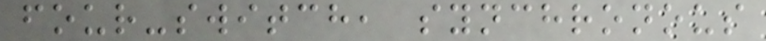four-switch, synchronous
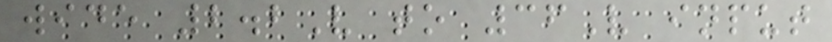wide 2.2V to 36V input
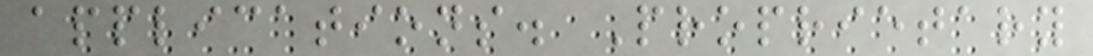applications. Proprietary
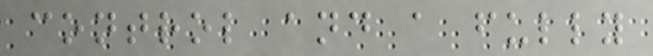control and a fully
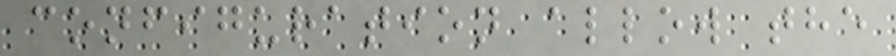configuration allow the
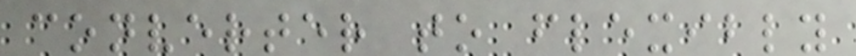converter to flexibly
